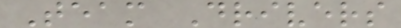Team Drivers
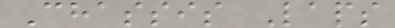Chassis Laps
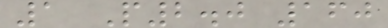1 P2.0 160
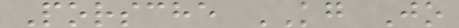Porsche KG Jo
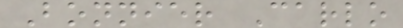Bonnier Carlo
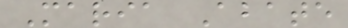Maria Abate
